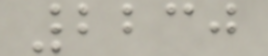2230
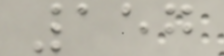157
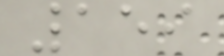159
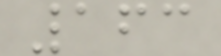163
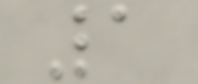1
